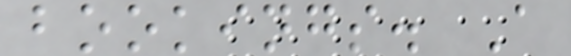bookings. A
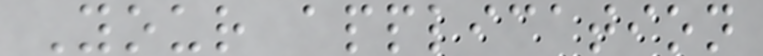Your application
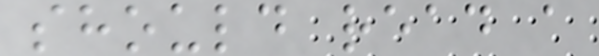should read a
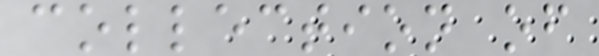collection of
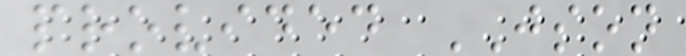provided JSON
